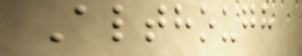Although
